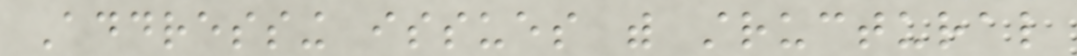Addressing issues with structural
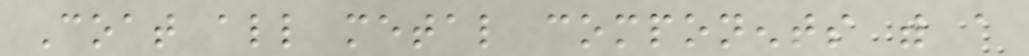Coat all metal components with a
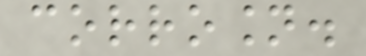corrosion.
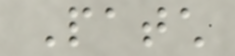Patch
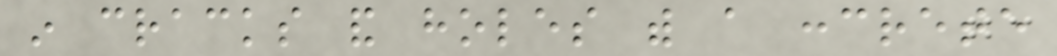in cracks and holes with a concrete
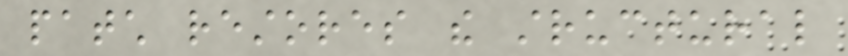patch restores the structural
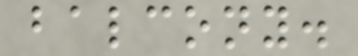balcony.
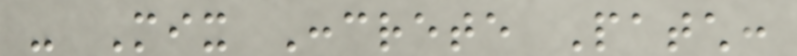- Mix Concrete Patch:
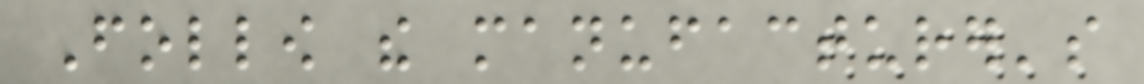Follow the manufacturer's
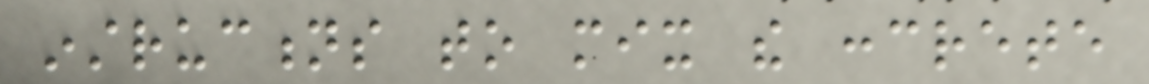instructions to mix the concrete
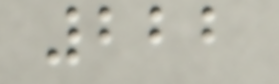222
